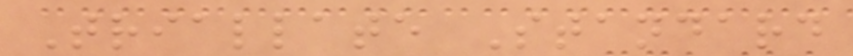Triallate Standard
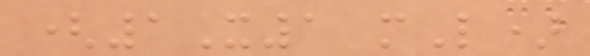(1X1 mL)
